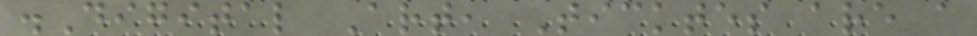.Digital Art, Ticktes are a
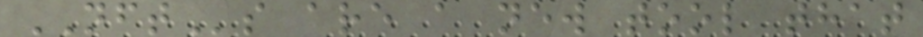NFTs are a new tool that
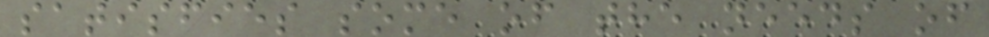satisfies some of the needs of
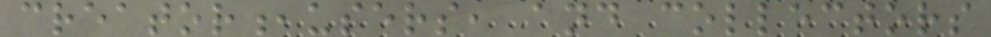creator,users, and collectors
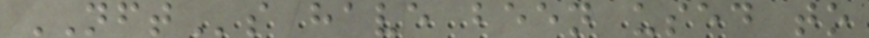NFTs have been used to
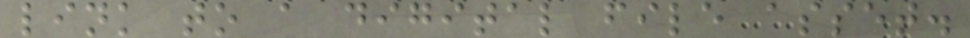link to a digital file asset.
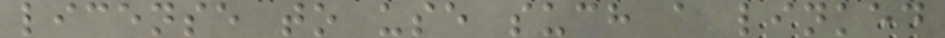license to use such a linked
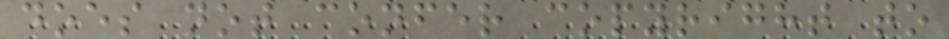does not confer copyright to
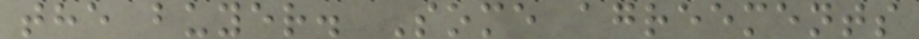the buyer. Some agreements
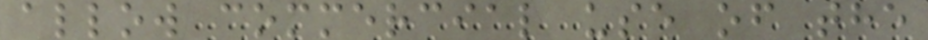allow commercial use of the
